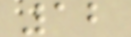12
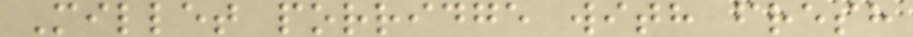Millet porridge with fresh
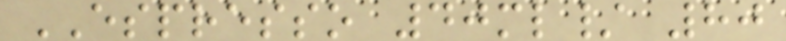ESPRESSO 40ml/ 80
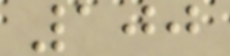100
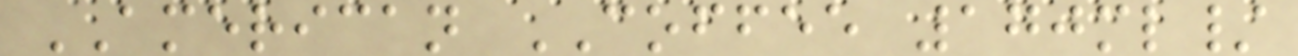AMERICAN COFFEE 170ml/
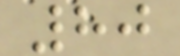80
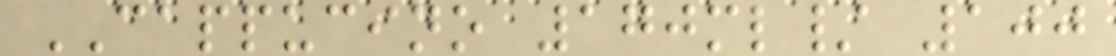CAPPUCINO 170ml/ 100
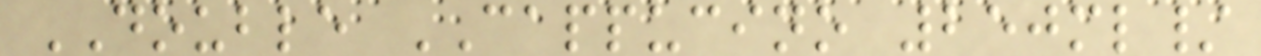DOUBLE CAPPUCINO 250ml/
